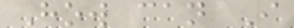How can I
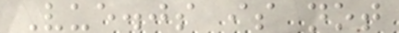Vue.js is not
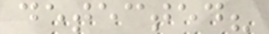detected?
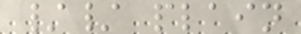// plain
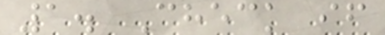1. Check if
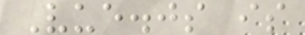Vue.js is
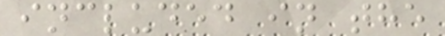included in the
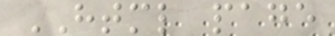HTML page
